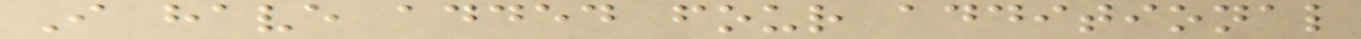I have added four additional
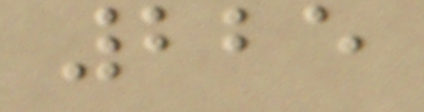225
